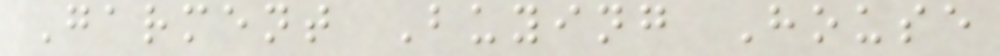Garment Buying House
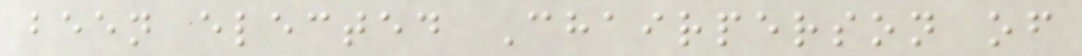been elected Chairperson of
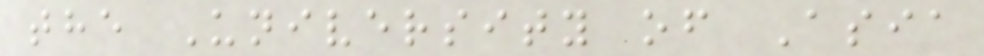the University of Asia
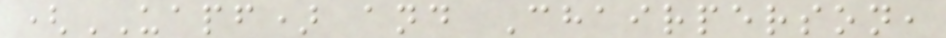(UAPF) and Chairperson,
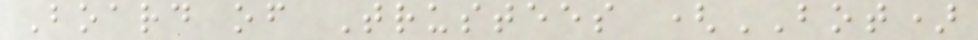Board of Trustees (BOT)
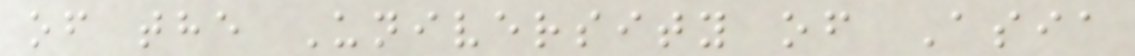of the University of Asia
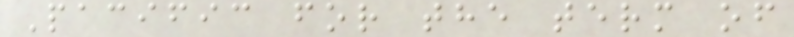Pacific for the term of
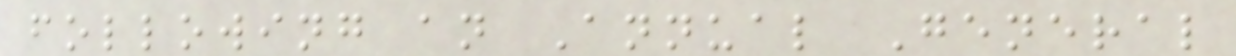following an Annual General
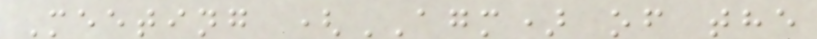Meeting (AGM) of the
